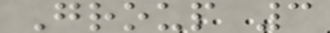Group 3
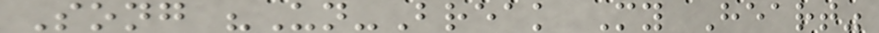Song "Un-Break My Heart"
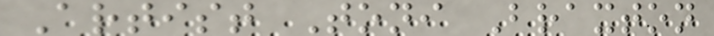Artist Toni Braxton
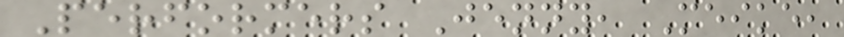Performers Jenny, Meike,
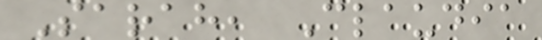Sarah, Claudia
